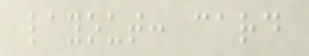layout: card
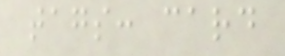tags: card
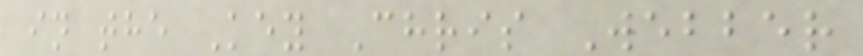in the Key Chris Webber
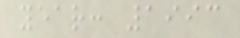year: 1993
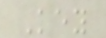Key
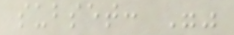subset: ""
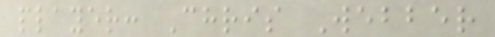player: Chris Webber
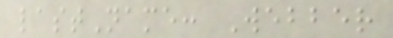lastName: Webber
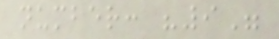number: "9"
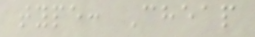type: Cheap
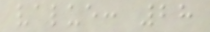value: 28
